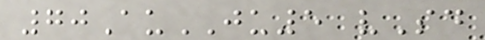70AuJU5 vSd
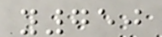y750
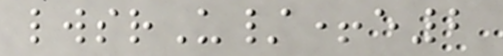lwsrU/+e2
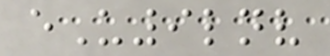eU9lnv
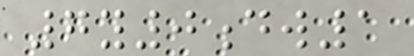7y0dw1
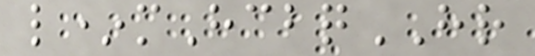l*mHcbqHR
